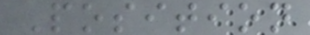Position
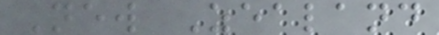New Zealand
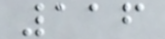116
